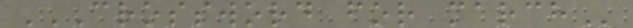CROSSWORD FOR MARCH
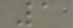1
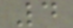4
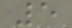5
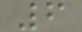6
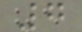7
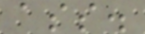ass.
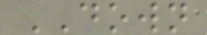DOWN
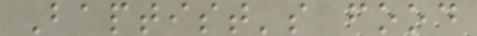Baptist's food
